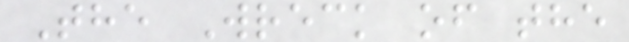The Wreck of the
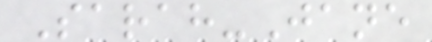Sarah-Jane
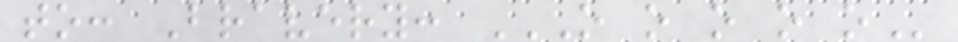to: Bravery: O O O O O
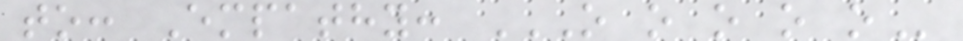to: Empathy: O O O O O
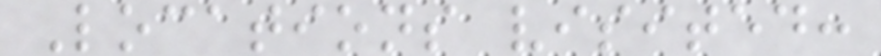Locations visited:
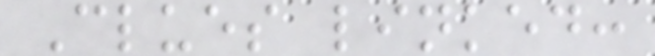Clues linked:
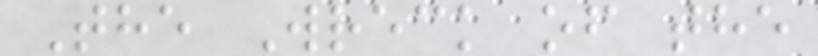The Wreck of the
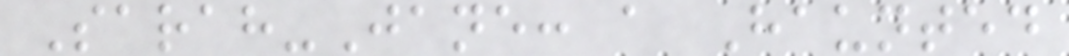Sarah-Jane: a Haunted
